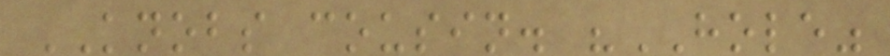KNOBS cousin. "HOLE"
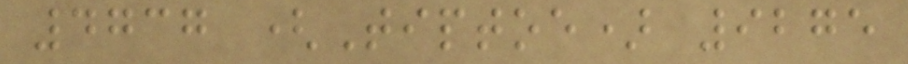4737 (Tiptoe) 9275
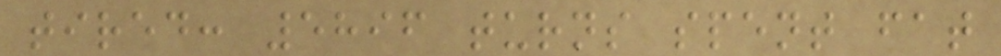tired: 5896 turns spent fat
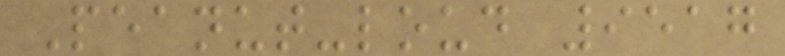Peanut-loud 9517
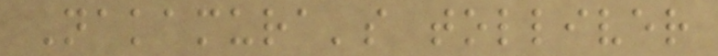Nakamura's tolliver
